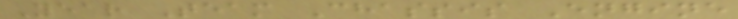Year Team Chassis Engine
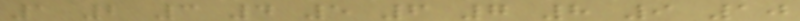1 2 3 4 5 6 7 8 9 10
